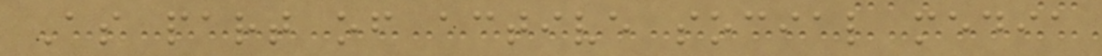As part of active social media
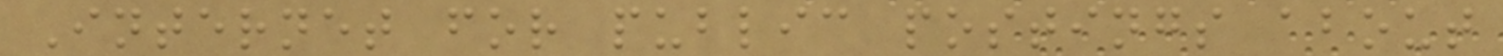Internet for public postings about
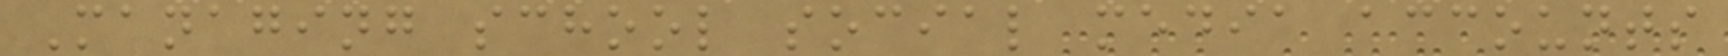Managing school social media accounts
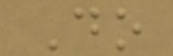Do
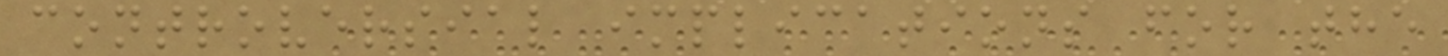controversial implications for the
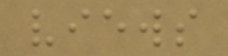views
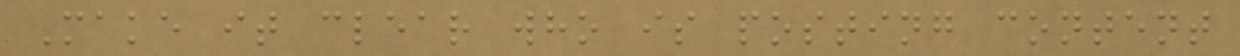Make it clear who is posting content
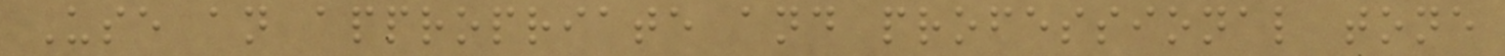Use an appropriate and professional tone
